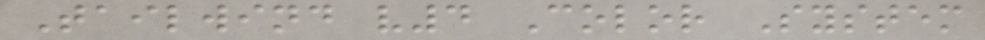Tailwind v4 Color System
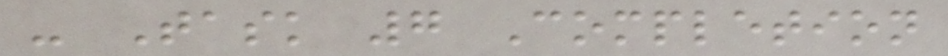- Task 7 Completion
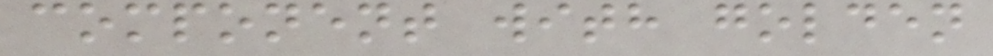component with golden
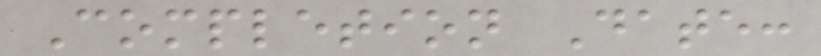Completion Date:
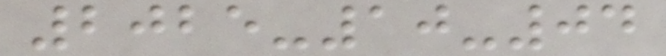2025-10-04
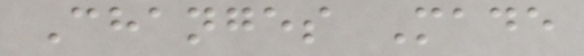Changes Made
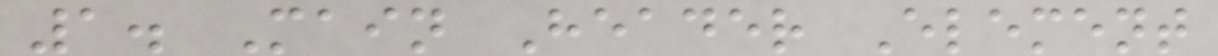1. Main Header Element
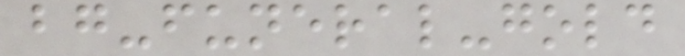bg-funeral-gold
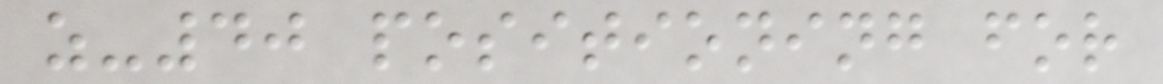z-40 positioning for
